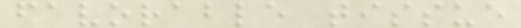favorable tissue
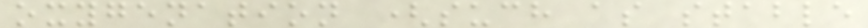oxygenation (such as stable
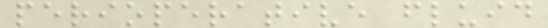perioperative fluid
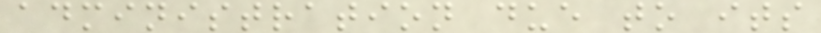administration due to its
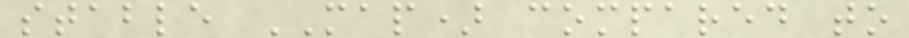stable MAP) compared to
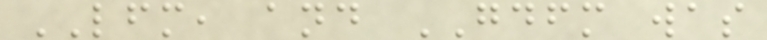LFM, and GDFM was
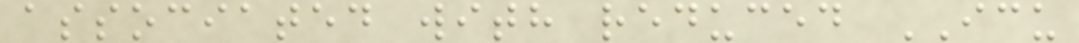associated with reduced ICU
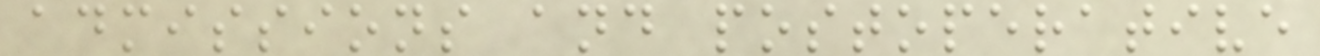admissions and postoperative
